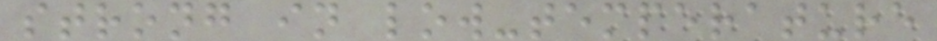strong in low-temperature
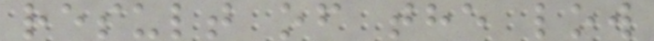result of the low
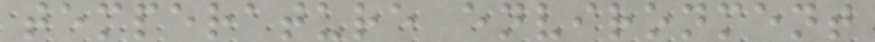temperature environment
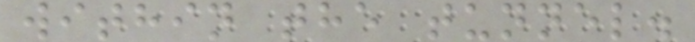within the tunnel.
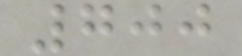700
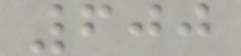600
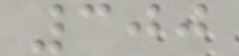300
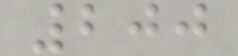200
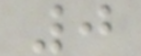0
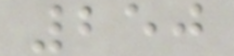250
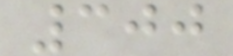300
